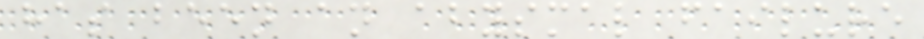has been an abysmal failure
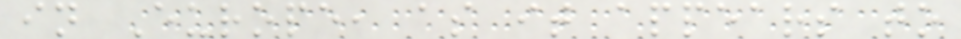in Europe, as it appears to
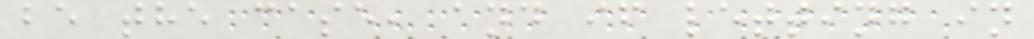be the case, and if letting in
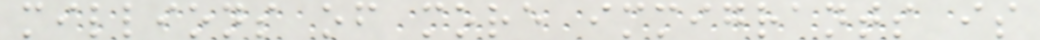millions of more immigrants is
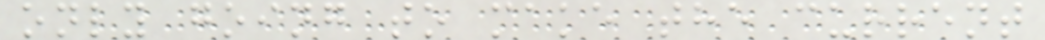only going to make the current
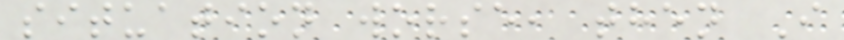situation worse, then I
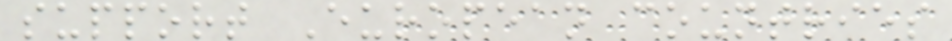support European countries
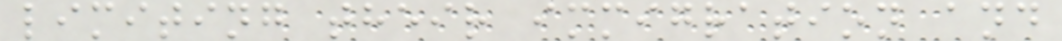limiting their immigration and
